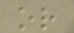or
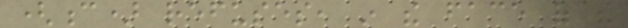(c) refuses, in the face of the
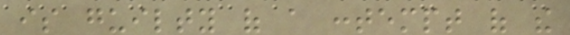is guilty of a contempt of the
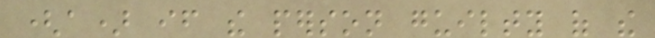(a) if the person guilty of the
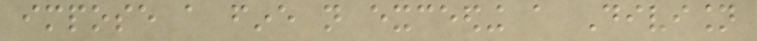impose a fine not exceeding a Division
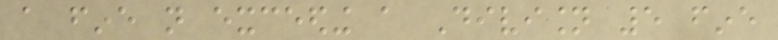a fine not exceeding a Division 5 fine
